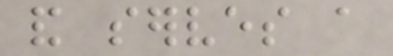and serves a
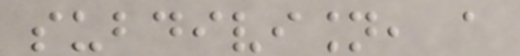subdivision, a
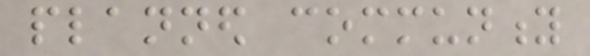planned community
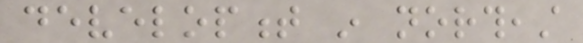development in northeast
